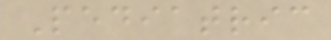Pediatric
